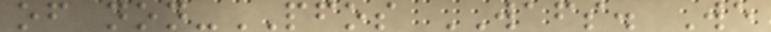of non-PFOS WAFS. We
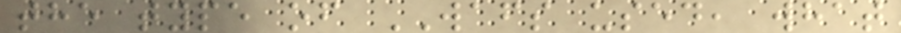the type of WAFS used, what
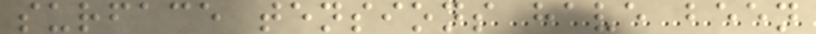surface tensions have been
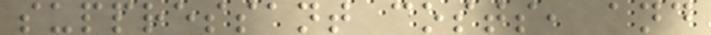suppressant costs, and
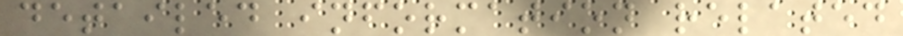detailed information related
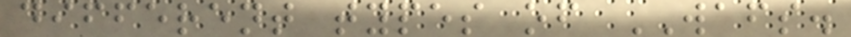different types of WAFS.
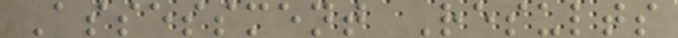Assessment Results
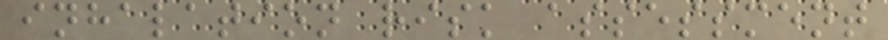inhalation risk assessment
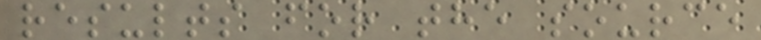results for the source
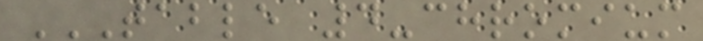TABLE 4-CHROMIUM
